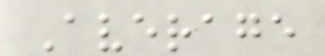Average
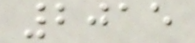2015
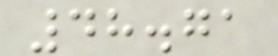48.71
